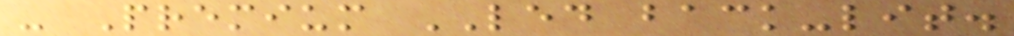- Premium LED back-lit.
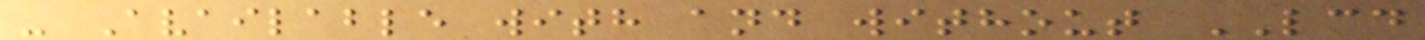- Available with and without LCD
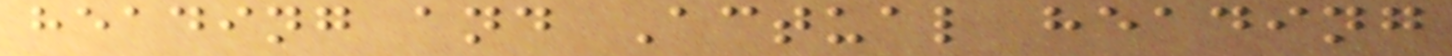heading and Actual heading
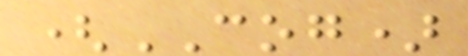(COG)
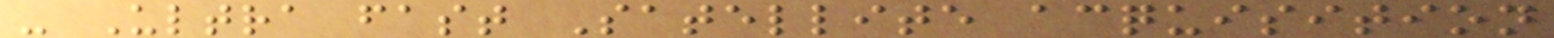- Ultra fast Satellite acquisition
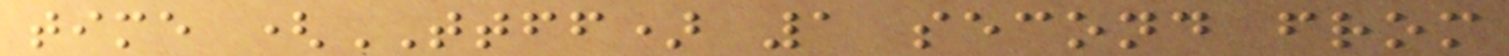time (TTFF) 1 second from
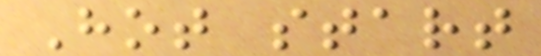Hot start
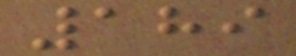189
